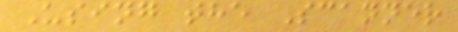Using the Scanner
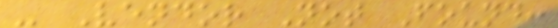- Vendor Not Found:
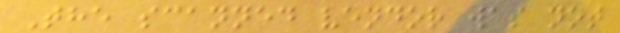The scanned vendor was not
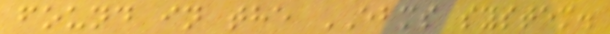found in the EBMS system.
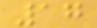17
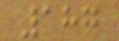187
